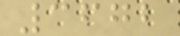3672
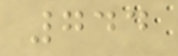744
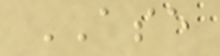ASE
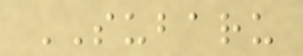SUBARU
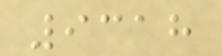9318
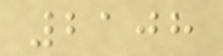2108
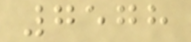7578
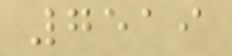7519
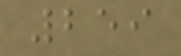259
